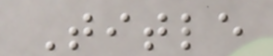Title
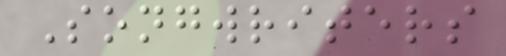Songwriters
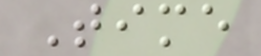Time
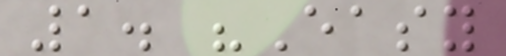1. "Easy
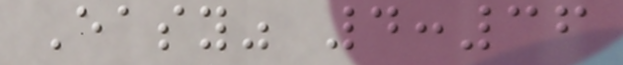Easy" 4:36
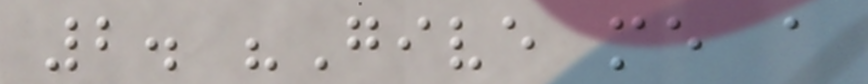2. "Give me a
